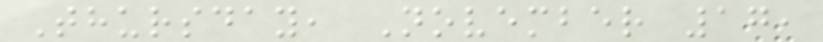Thursday, November 17,
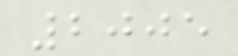2005
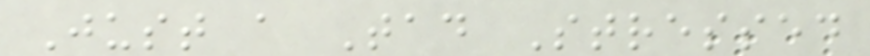Just a Tad Stressed
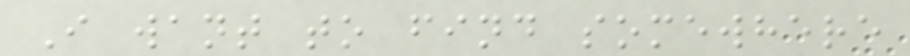I want to find somewhere
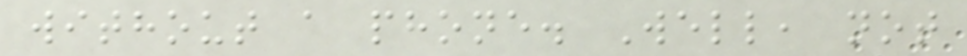without a phone. Well, not
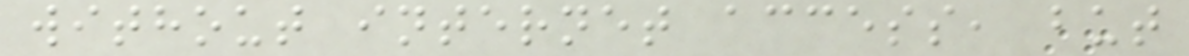without internet access, but
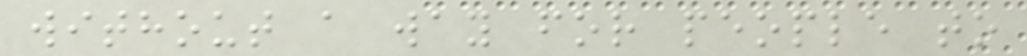without a way for people to
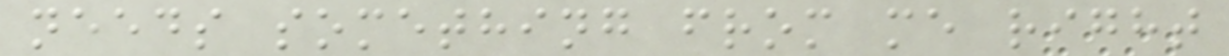needs something from me right
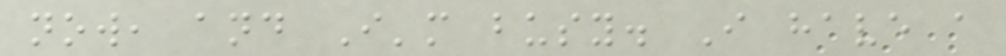now, and I'm busy. I have a
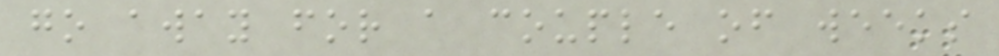go away for a couple of weeks
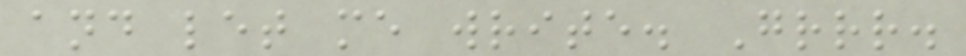and let me write. Grrr.
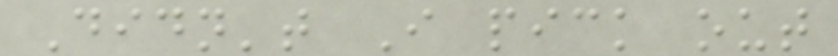Didn't I pick out
